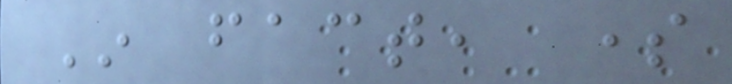In fact, some
